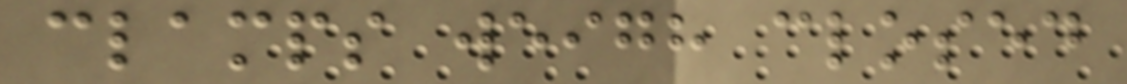clamps weigh closed
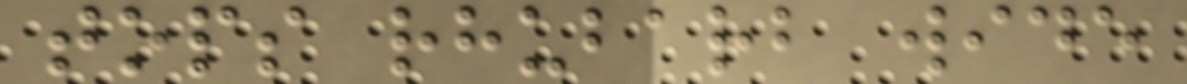tops rhubarb wide
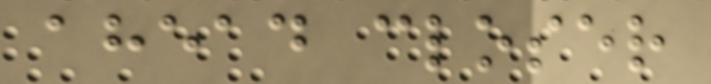ahead closer
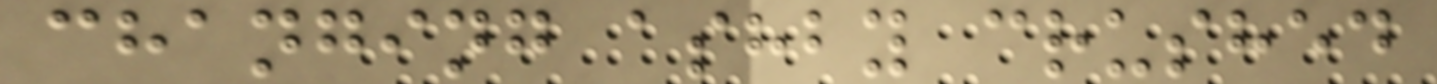changing ashby crushed
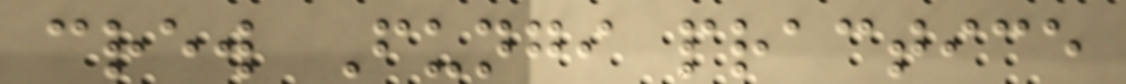crew Fungi practice
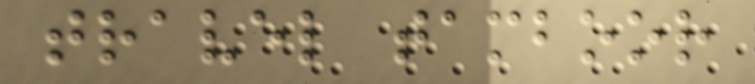travel tamboor
